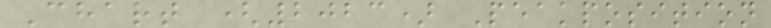Chart (2023) Peakposition
